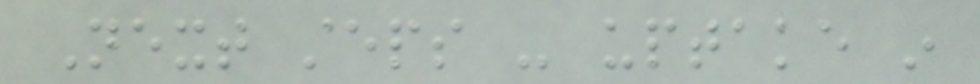Next steps - uptake in
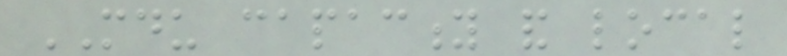MDU capacity and local
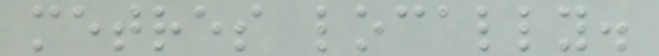metres locally.
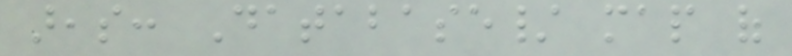areas: Database/ map of
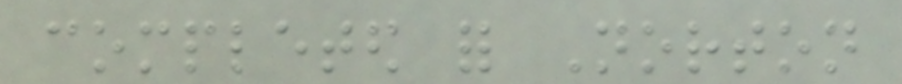completed for Norton
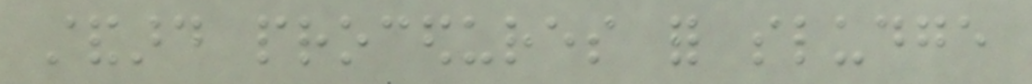standard procedures for sludge
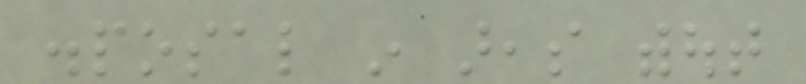disposal in areas without
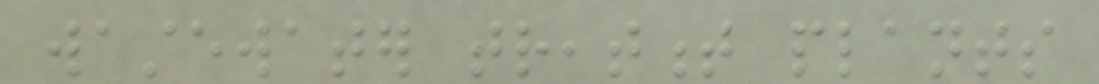wastewater treatment plants
